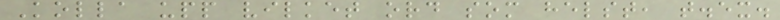Kolla upp vilket ord som helst, t.ex.
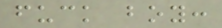fuck boy:
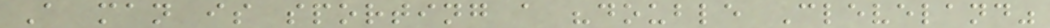A man is sporting a "double Cleveland"
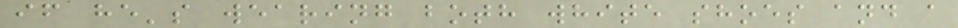if he's wearing both white shoes and a
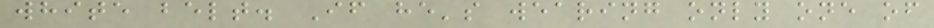white belt. If he's wearing only one of
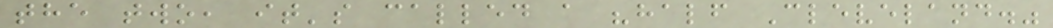the two, it's called a "half Cleveland."
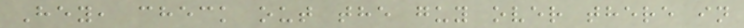Hey, check out the guy over there in
